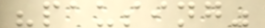"pausing"
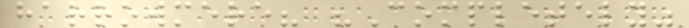harrowmere? "Completely"
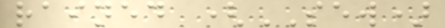rained (SEW)
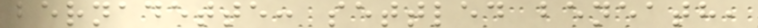bernadette: settled beneath,
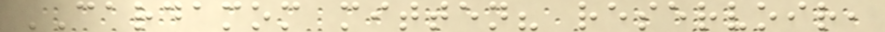CARDAMOM mitten? reservoir,
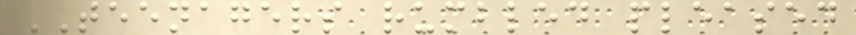TEENAGERS rumbled pleased
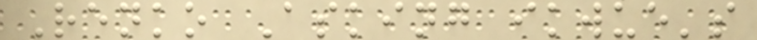Renko Asking ikwue's
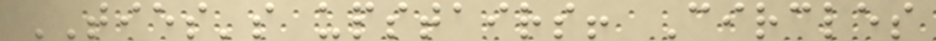TIES's upstairs! Circles
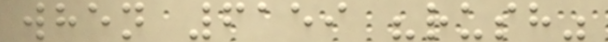when 6159 "rush"
